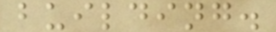building.
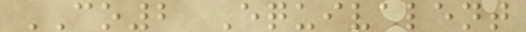CO2 Equivalent
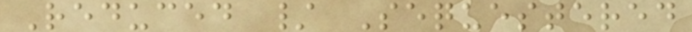Reduced / Sequestered
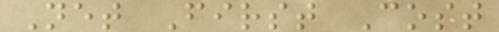Net First Cost
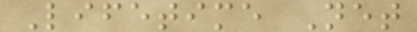Lifetime Net
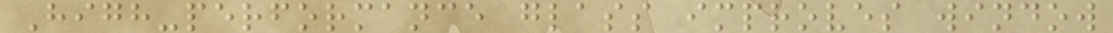High-performance glass improves window
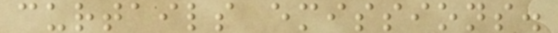curtails emissions.
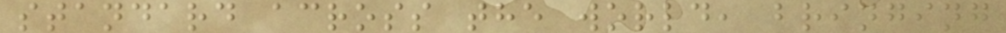standard across the world, bringing
